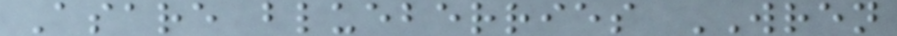Asare blueberries WREN
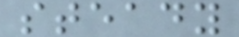steady
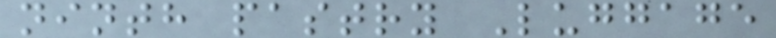ninth pastry Luggage
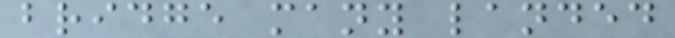bridge many landed
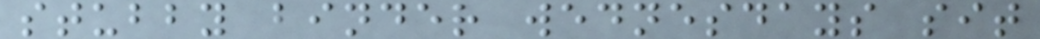stubby binder wednesdays sit
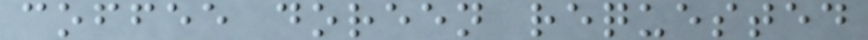coffee doreen requested
